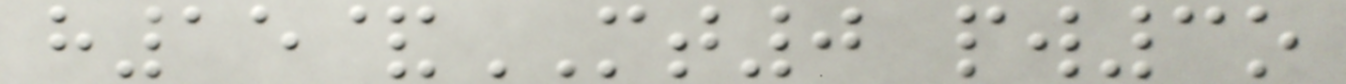h15&MT0 pw3o
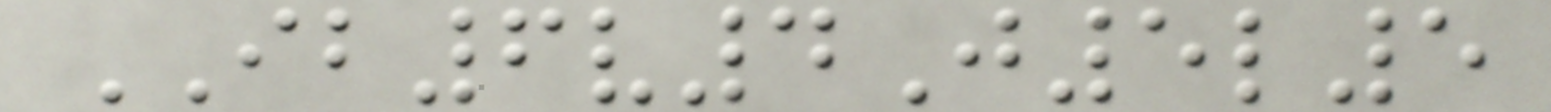IB6v4J5l5
